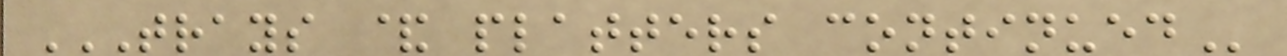TRAYS & PLATTERS CONTINUED
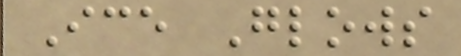Ice Glows
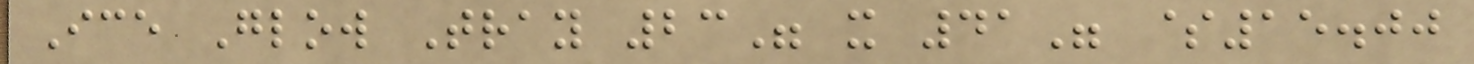Ice Glow Tray 23" x 41" $15.00
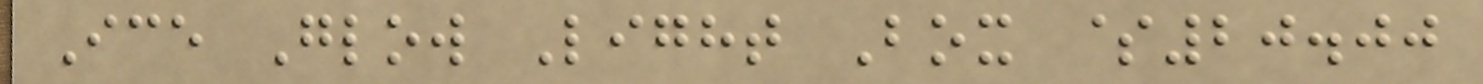Ice Glow Light Box $20.00
